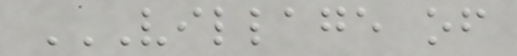VILLAGE OF
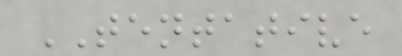TENTATIVE
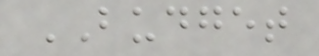BUDGET
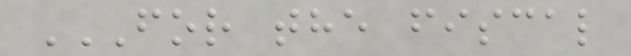FOR THE FISCAL
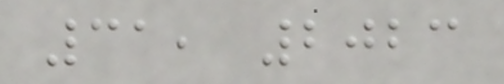31, 2023
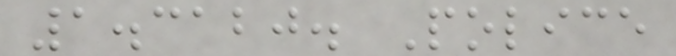1.3120. Police
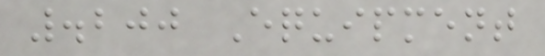.200 Equipment
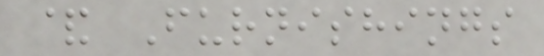& Furnishings
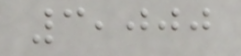3,000
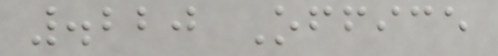.220 Office
